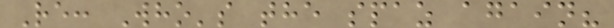Re: Who's the spaz again?
